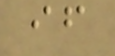if
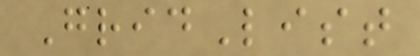GridList
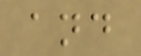and
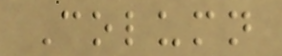Column
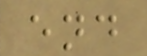end
